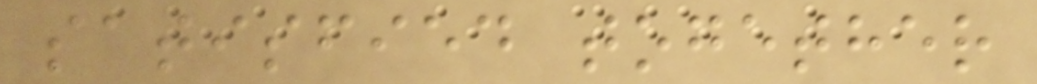satisfied together
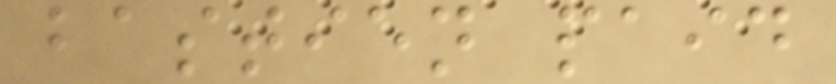bastien paid
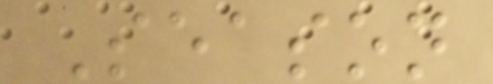Season
